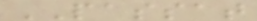PASSAT
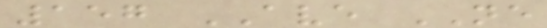157 AVE NE
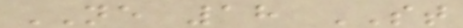NE 18 ST
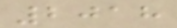2018
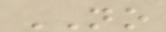NO
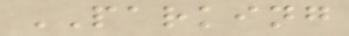PARKING
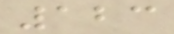123
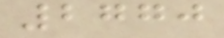2770
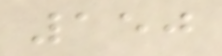150
